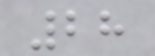28
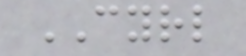CYRL
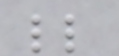ll
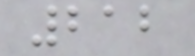212
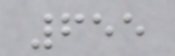655
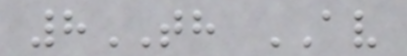8TH AV
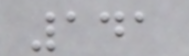141
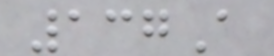137A
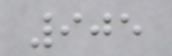905
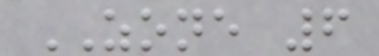ZONE 6
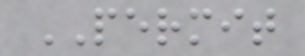PERMIT
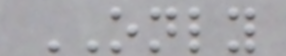ONLY
